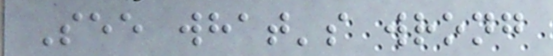See what's wrong
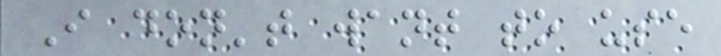I don't want to use
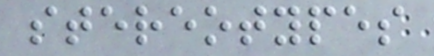stereotypes
